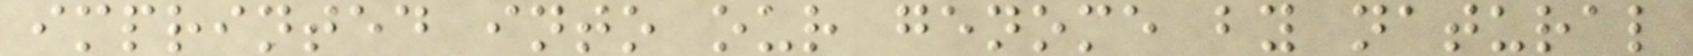imprinted into our genome by natural
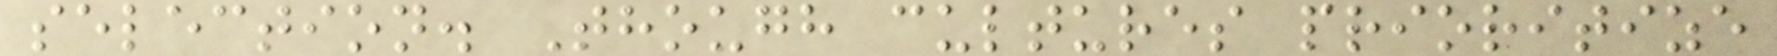selection. Though cultures prioritize
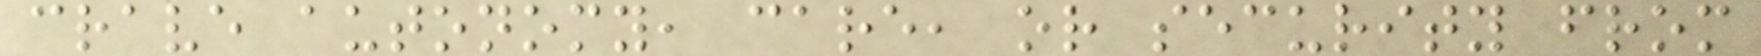crave autonomy, care, or security from
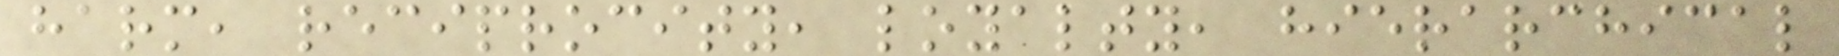harm, reciprocity, loyalty, hierarchical
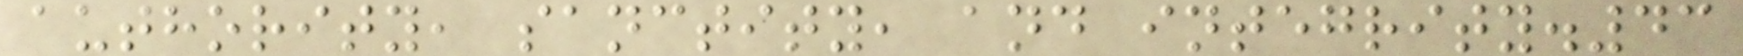authority, sanctity, and integrity.43
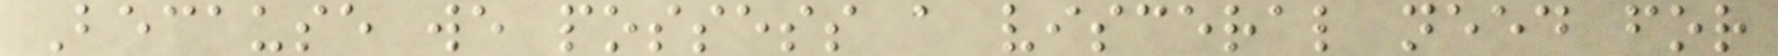Because we possess a visceral need for
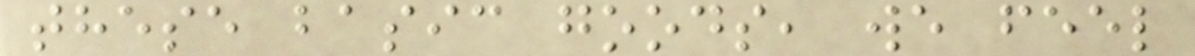these basic goods, we feel
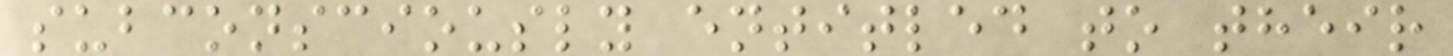subconsciously entitled to their
